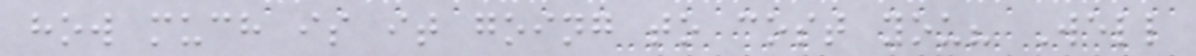how much is it going to cost you? Well
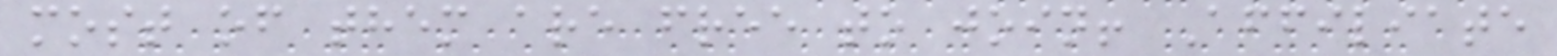most of them are free to join! Affiliate
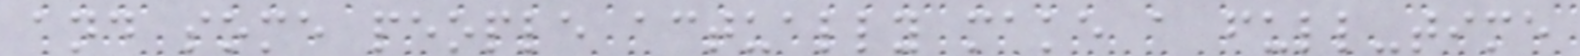and some people actually make a full-time
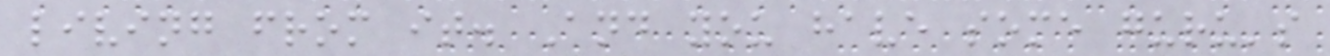living from it. And you have some guru's
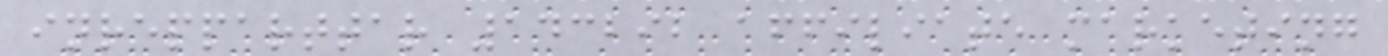inrepparttar 143292 affiliate marketing
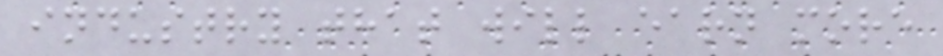industry that will earn more
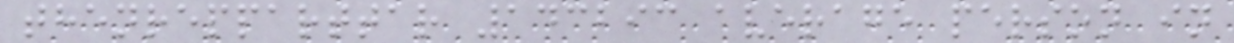thenrepparttar 143293 average person in
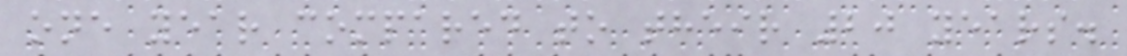one year compared to their 20 years.
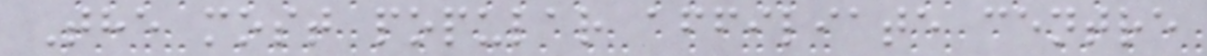The most popular affiliate centre
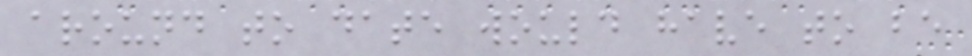around to date would have to be
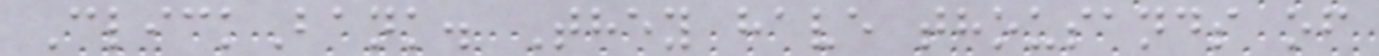ClickBank. They have thousands of
